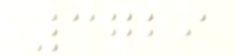3729
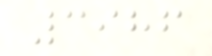3986
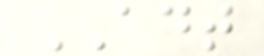ADT
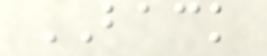BACK
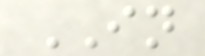IN
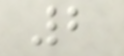2
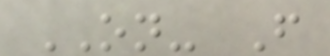ON- F
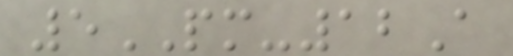5PM-12A
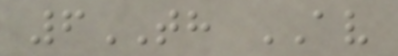6TH AV
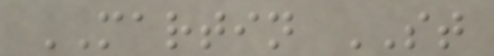MARTIN ST
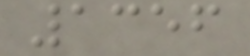1356
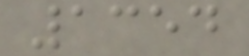1354
